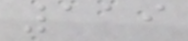119
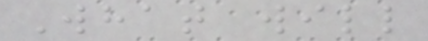What will
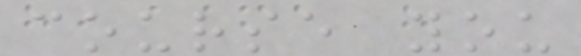course you
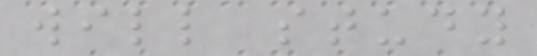will study
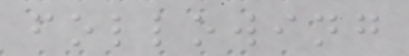following
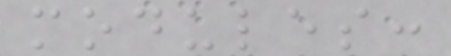modules:
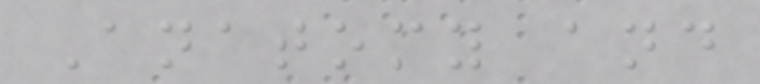Anatomy and
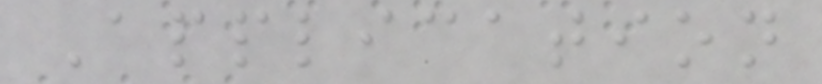Application
